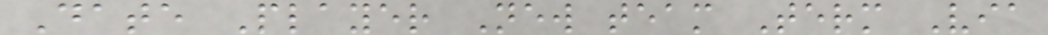Date Player New team Term Via
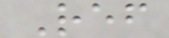Ref
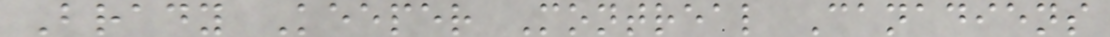Brady Keeper Montreal Canadiens
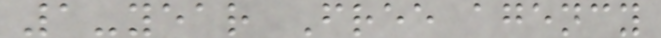1-year Free agency
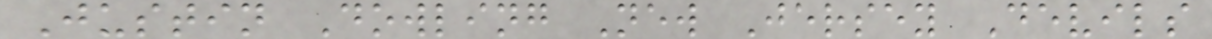Justin Dowling New Jersey Devils
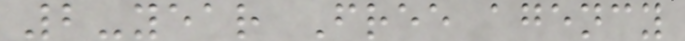2-year Free agency
